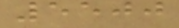5500
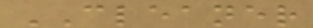CLEANER
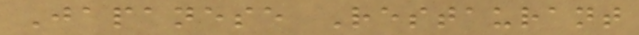Japanese Restaurant
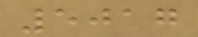5017
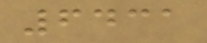6431
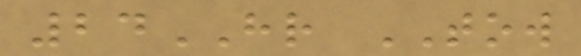24HR TOW
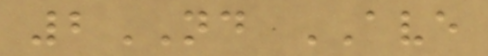2ND AVE
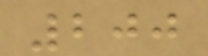200
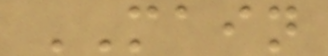MAIN
